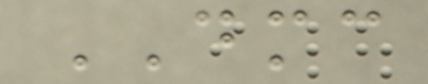DMC
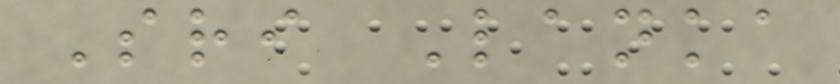Sri Lanka
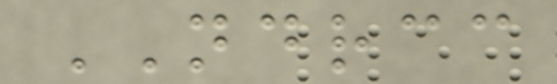NDRCC
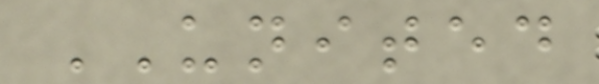UNITED
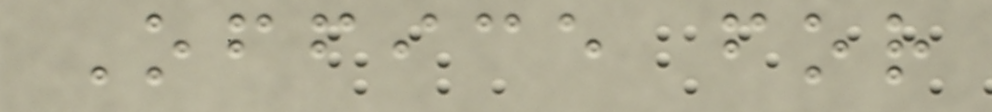Office for
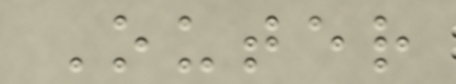Outer
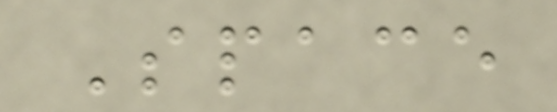Space
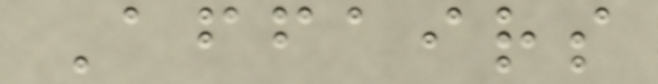Affairs
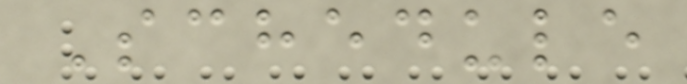Schedule
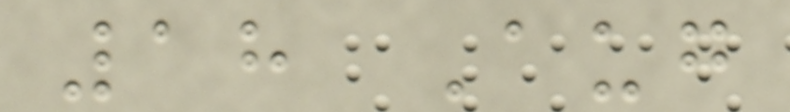18 Aug
